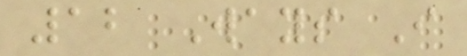12 Ways I
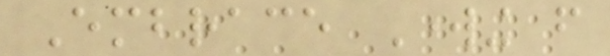Embrace Working from
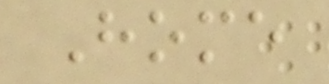Home
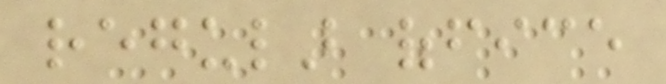regular office
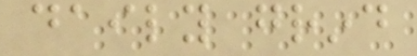daily grind
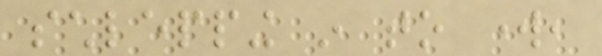schlepping in to work,
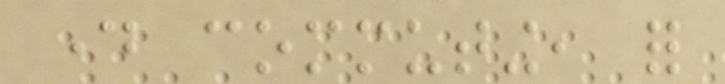day commuting, for
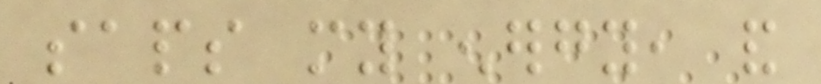saps my energy, and
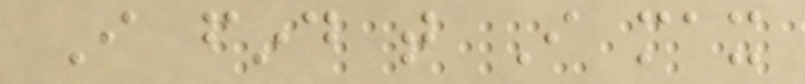I find that I max
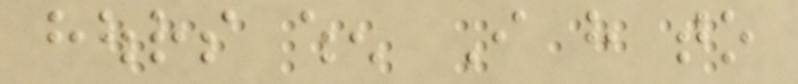hours when I have to
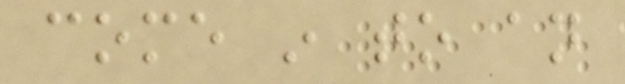come in to an
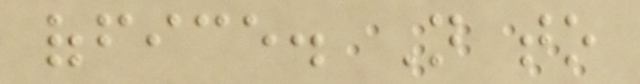office. Not to
